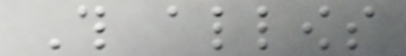This allows
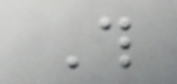This
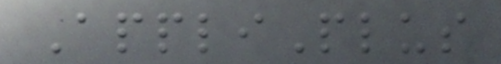AppliPlus
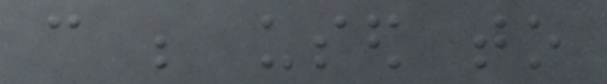can be used to
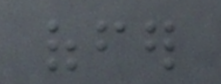offer
